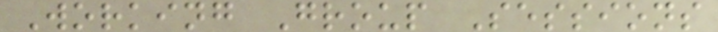Working Group Sessions
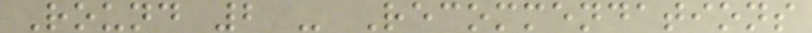Round 2 - Recommendations
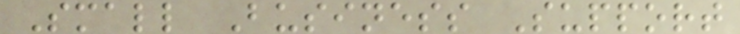Small Business Support
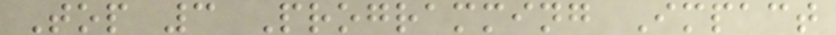Top 3 Programming Impact
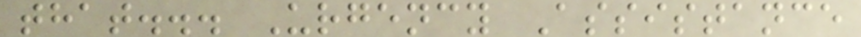that... Urgency Assistance
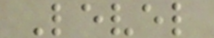Level
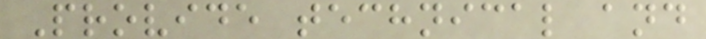Provide technical and
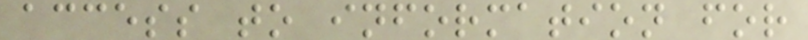access to information for
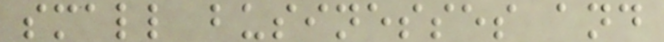small businesses and
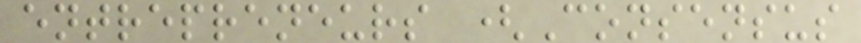entrepreneurs (Consensus
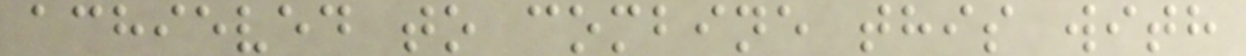achieved to combine this with
